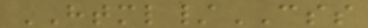HTML/CSS
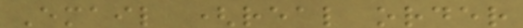Email (real order
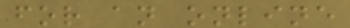for an online
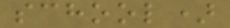school)
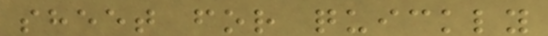sheet for quickly
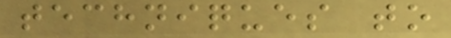techniques to
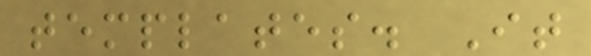templates. It
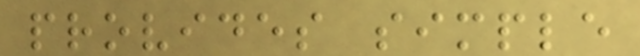provides simple
